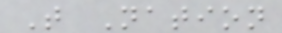T Nation
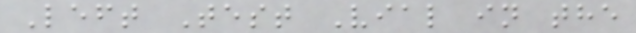Left Test Vial in the
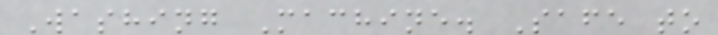Washing Machine. Safe to
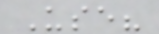Use?
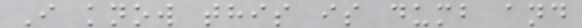I know this is dumb and
